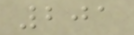201
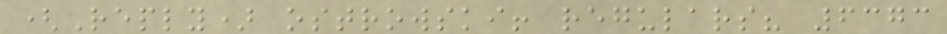(Reply) ostrowski! regulars? 6373
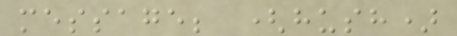message; (hush)
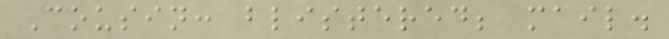Cousin: blistered; mail.
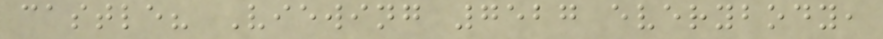castle? Viewing 7527 everybody,
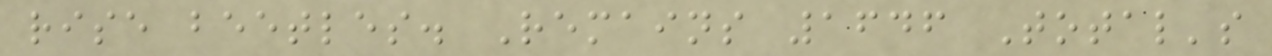rise beetles. Remains 1646 Total's
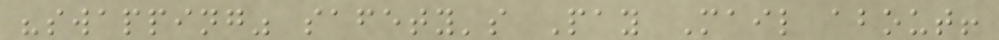"swapping" safety's Pay Mail about!
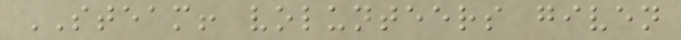STEAM! volunteers given
